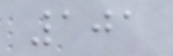101
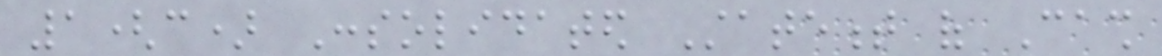1(c) Consolidated Statement of Cash
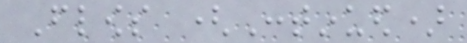Flows (Continued)
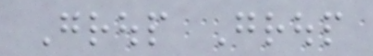Group Group
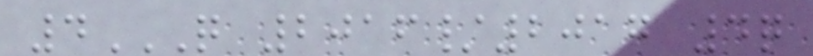4Q 2016/2017 4Q
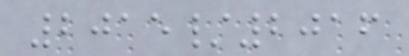2015/2016
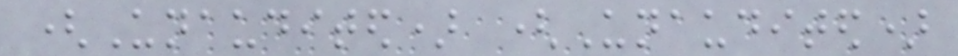(Unaudited) (Unaudited)
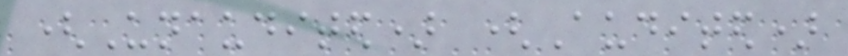(Unaudited) (Audited)
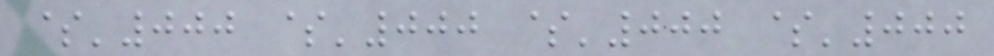$'000 $'000 $'000 $'000
